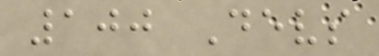100 Devs
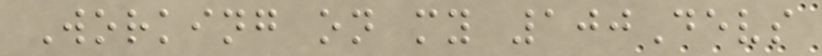Working on my 100Devs
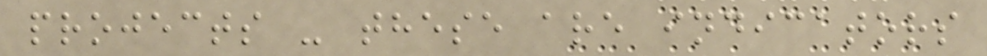projects - these are indicators
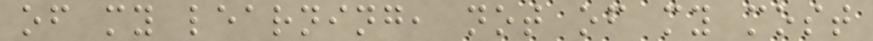of my learning, not of my most
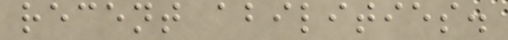recent abilities.
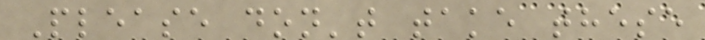Please don't take these
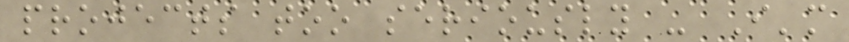projects too seriously - I'm
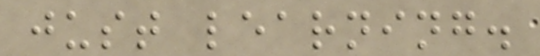just learning.
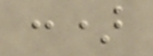:)
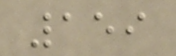159
